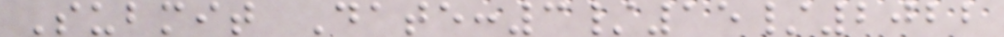Submit Date:3/15/2022
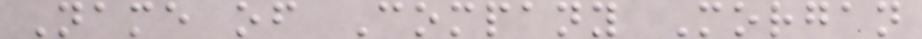Name of Company Morgan
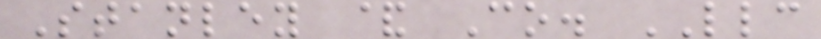Stanley & Co. LLC
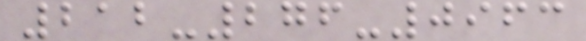212-276-0963
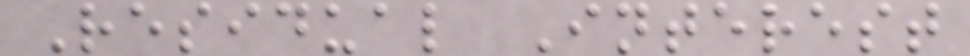Residual Interest
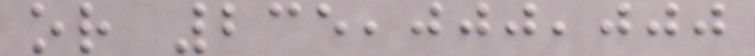or 235,000,000
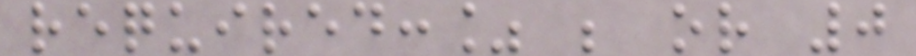required:% ; or 0
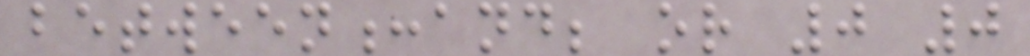between:and; or 0 0
